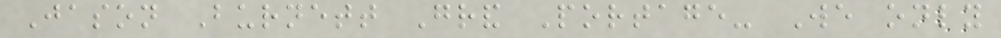Jason Burnett Grand Portage- We only
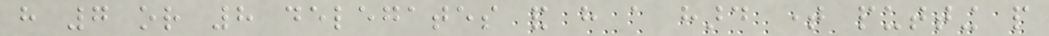have 7 or 8 delegates and have a hard time putting people
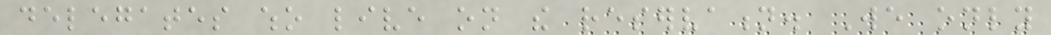delegates who live on the reservation. We only
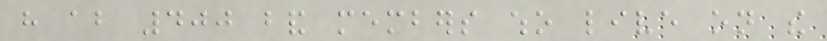have about 400 band members who live on the
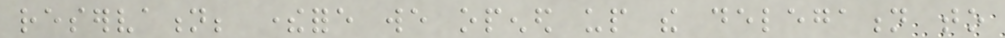reservation; therefore we opened up the delegation to
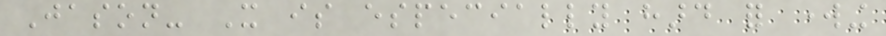Jason- It is especially hard for working
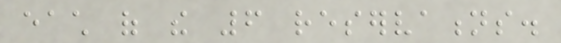each of the 6 reservations.
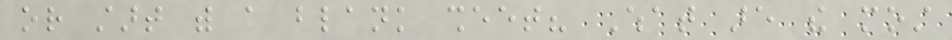or start with a blank sheet? What are the most
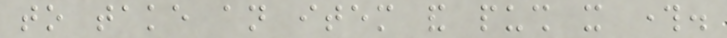to take an item and push it through.
